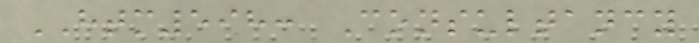HTM598: Consultancy
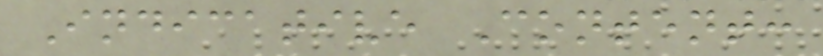Indicative Content:
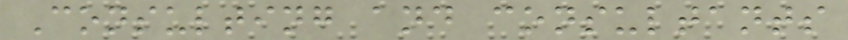Consulting and consultants
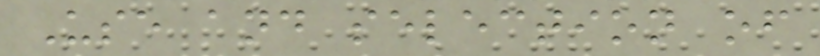Use and selection of
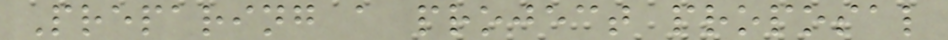Preparing a project proposal
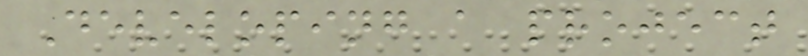Developing a project
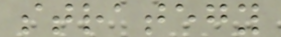strategy
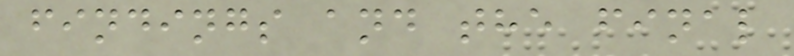findings and the final
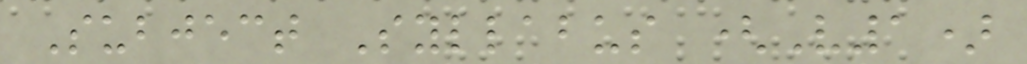Subject Syllabus (V1)
